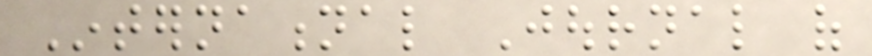International Journal of
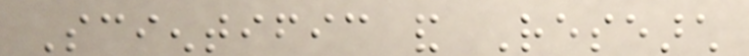Scientific and Research
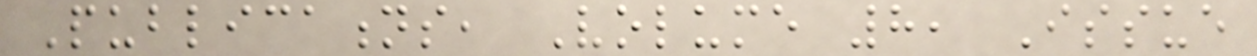Publications, Volume 8, Issue
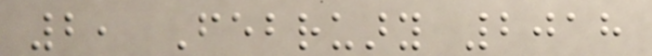2, February 2018
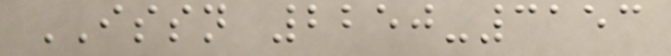ISSN 2250-3153
